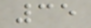35
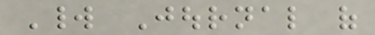World Journal of
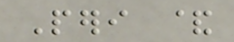Peri &
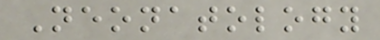Neonatology
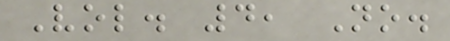Vol. 4, No.
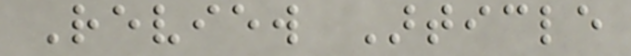Review Article
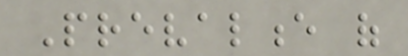Prevalence of
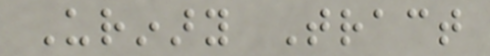Urinary Tract
